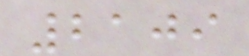2109
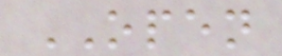OPEN
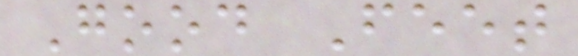Good Feet
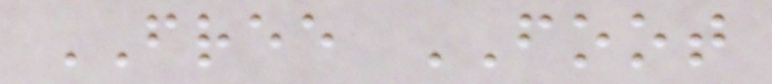FREE FOOT
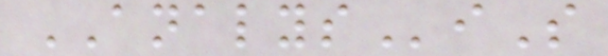ANALYSiS
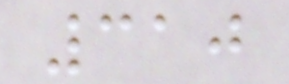310
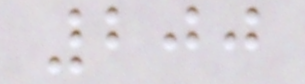200
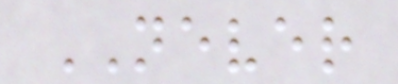NEVER
